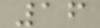16
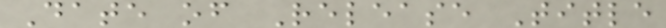Date of Release Title
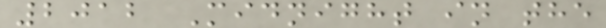2012 Midnight in the
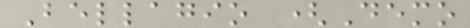Bellagio (Demo
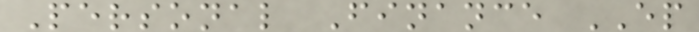Personal Finance EP
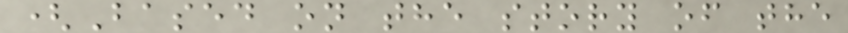(Based on the story of the
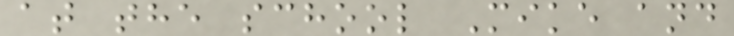at the school Mike and
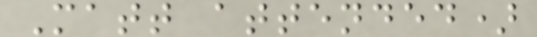Matt attended)
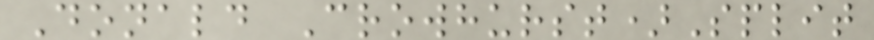Donald Crowhurst)Split
